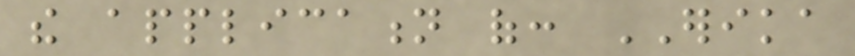the application of: ERIKA
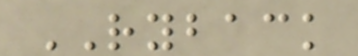RYBACK
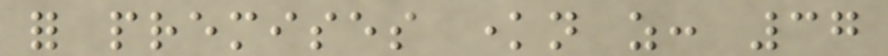for premises known as: 37
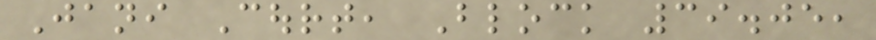Jani Court, Block 39.05,
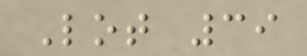Lot 39
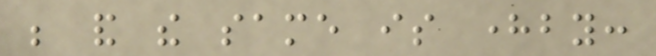be and the same is hereby:
